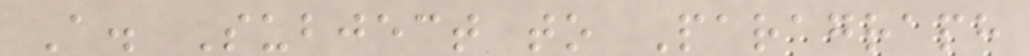A. Subject to Paragraph
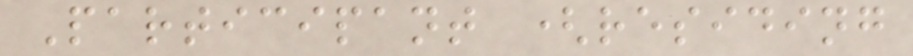Participant (residing
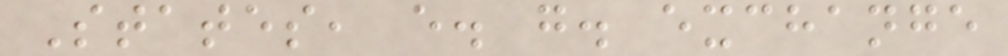States, e. g. exchange
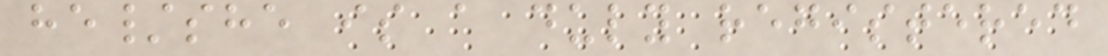he/she is a duly registered
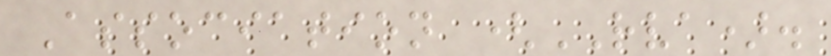Association (RVA).
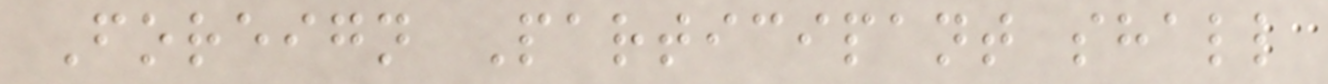Foreign Participant shall
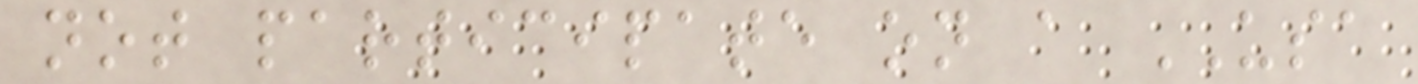not participate on a USA
